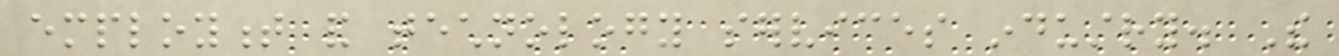employment and technology services industry. The
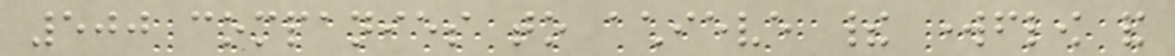500 companies to achieve their workflow and
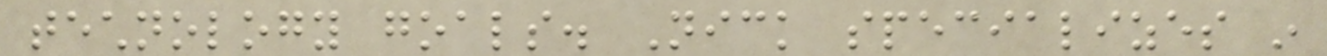technology goals. Nick specializes in
